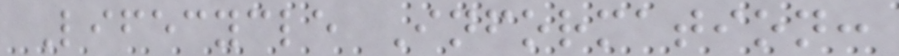Lifecycle Information:
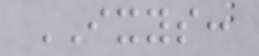IXYS:
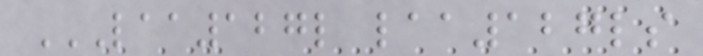LAA127L LAA127LS
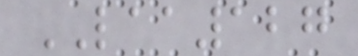LAA127
